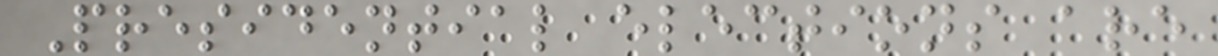Presidential elections are
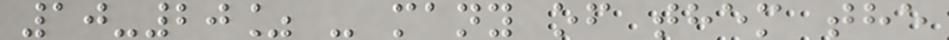10-20% - many of them the
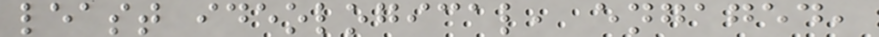least ideological, engaged,
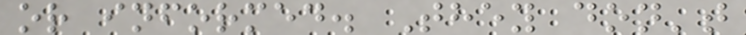or informed. They don't
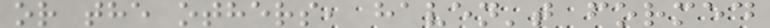or the others, haven't formed
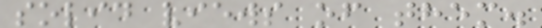solid views of them.
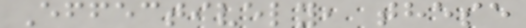Effectively, these
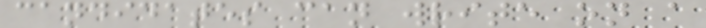candidates can write on a
